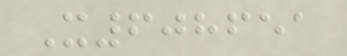X608651
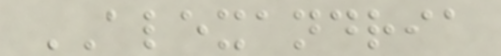ALEXANDRIA
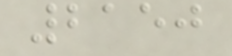2150
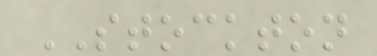STOCKTON
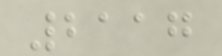2117
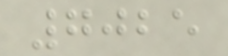7025
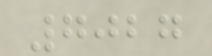7027
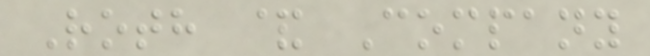Roth & Company
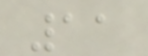11
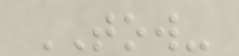TOW-
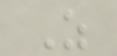Z
